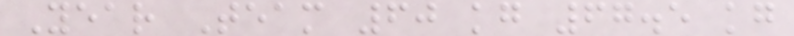Year Team 60 kg 67.5 kg
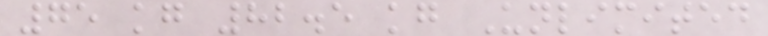75 kg 82.5 kg Unlimited
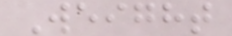Weight
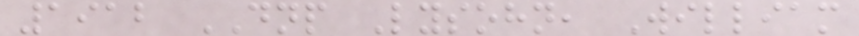1912 DNP Lysohn, William
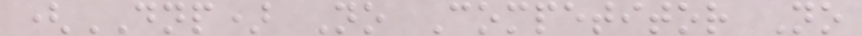(DNP) No Competitor No
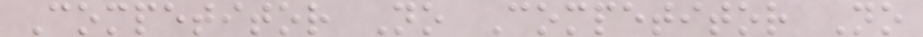Competitor No Competitor No
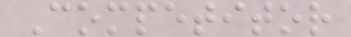Competitor
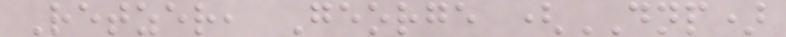Retzer, George (DNP)
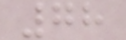78
